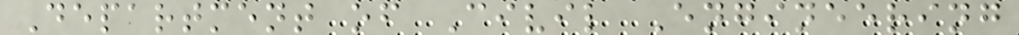Department of Civil Engineering
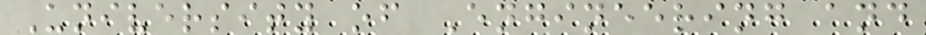University of Engineering and
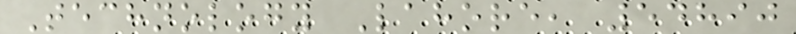Technology Lahore, 54890
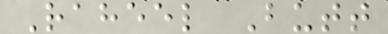Raheel Butt
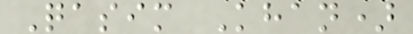Qasim Khan)
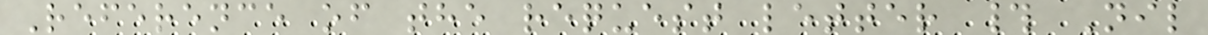Reference of the request letter # Nil
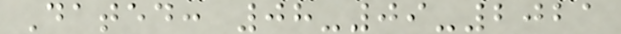Dated: 08-09-2021
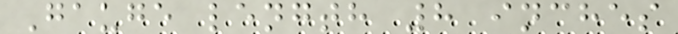Gauge length 8 inches
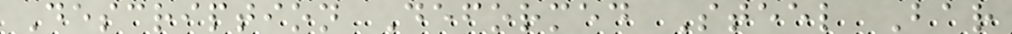Description Deformed Steel Bar
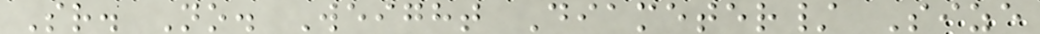Sr. No. Weight Diameter/ Size
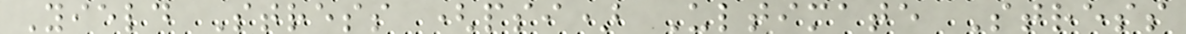Yield Stress (psi) Ultimate Stress
